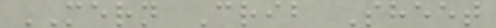MERN Crib Sheet
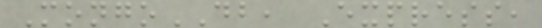MongoDB, Express,
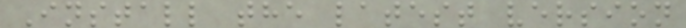Install the latest version
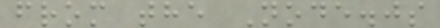from the Node.js
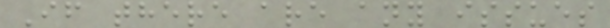If there are any issues
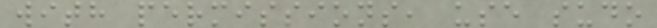with permissions, use sudo
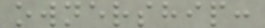ownership:
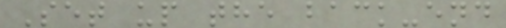Set up the back-end
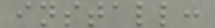install:
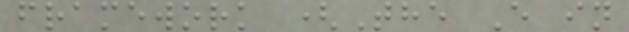framework (The E in
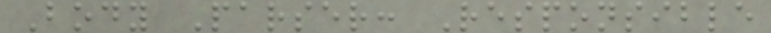Body Parser: Responsible
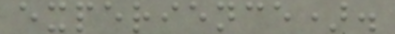experience).
